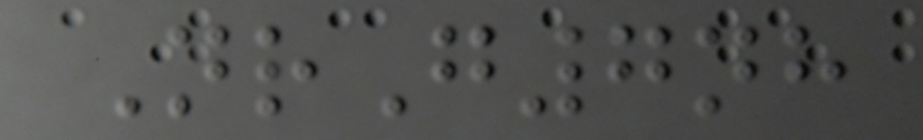NrG7nh
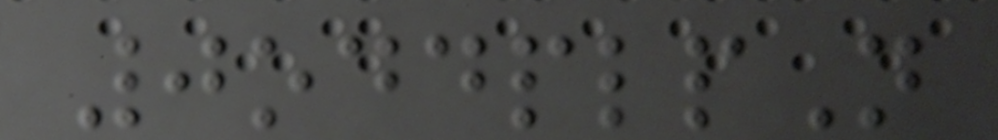0oddplpN
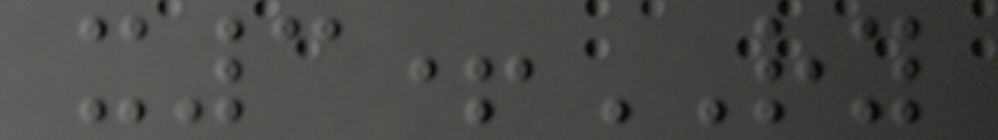x3+RY
